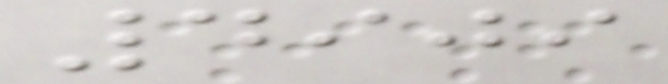4909
